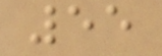55
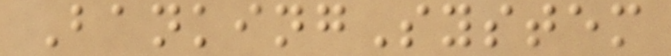BankingSystem
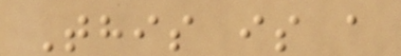This is a
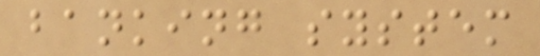banking system
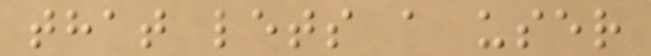that lets a user
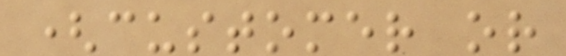(customer or
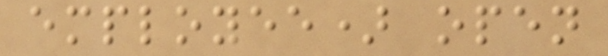employee) open
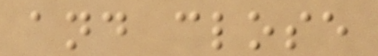and close
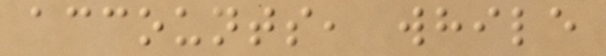accounts, while
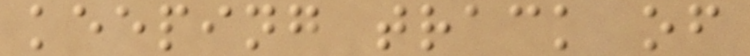keeping track of
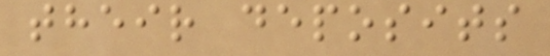their deposits
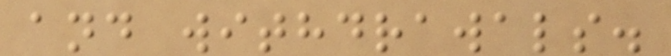and withdrawals.
